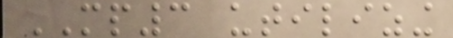MP3 utilizing
